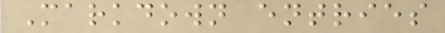Markdown entries
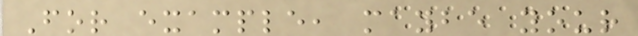For example, maybe your
